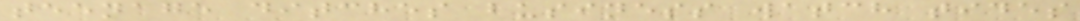teenage ditches business watch tides
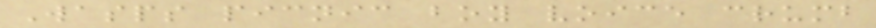Wasps picnic boy voice crumb
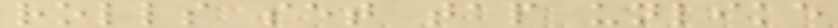rolls set tap unlike
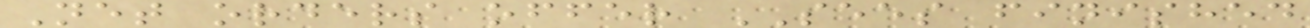Net orders offer SEES finished
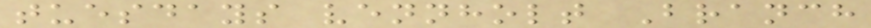tuesdays vennholt Branch
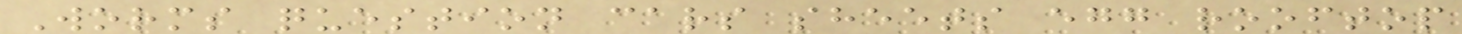Worms question cars sheets egg rooftop
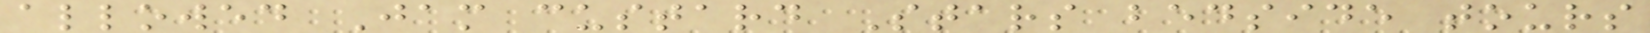allowed Jam custard Stars bedside tours
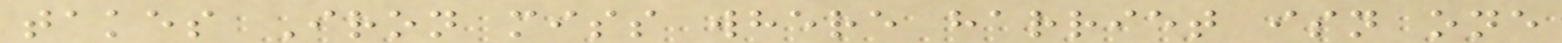takes Iron miss where harriet isn one
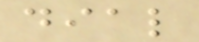dial
